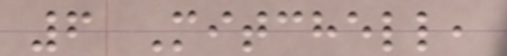6 Mitchell,
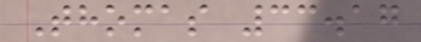Thomas 33.17
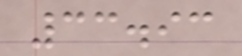33.93
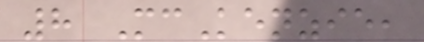8 McKenzie,
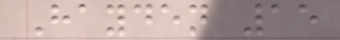Hayden 15
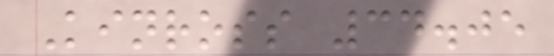Kinross 34.05
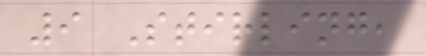9 Stirling,
